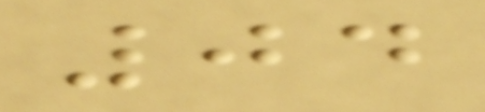04
